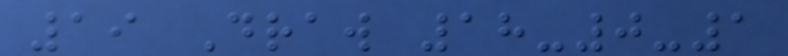19 Draw 18-0-1
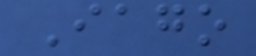Iago
